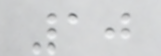10
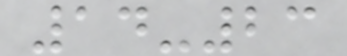14-23
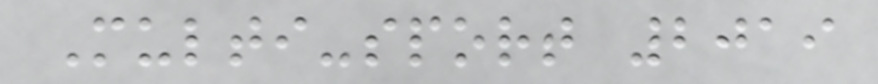Multi-sport 2019
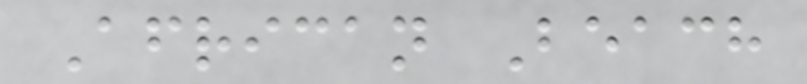African Beach
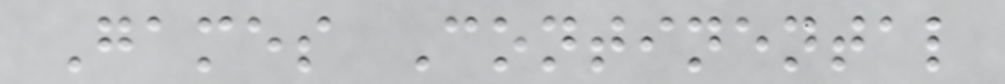Games Continental
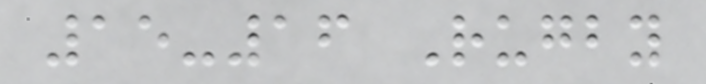15-16 Rugby
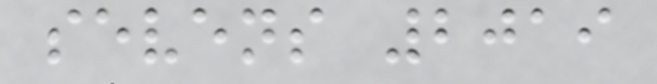sevens 2019
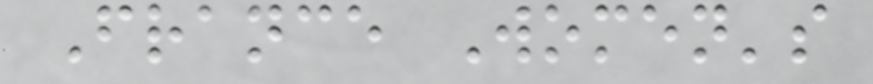France Women's
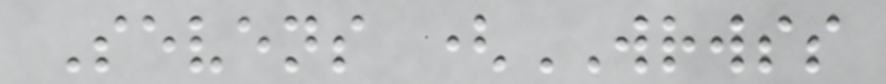Sevens (WRWSS
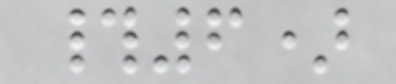#6)
